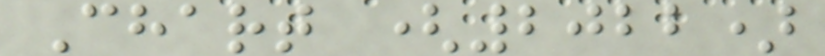Chart (2022)
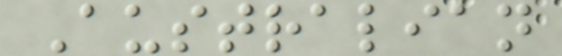Australian
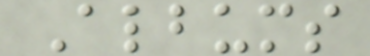Albums
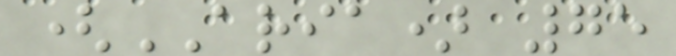(ARIA) 75
